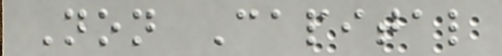Non Capital
